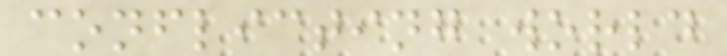conflicting world
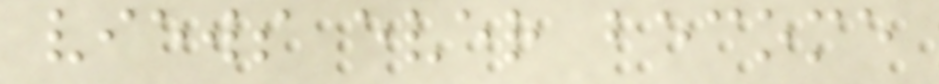views ever become
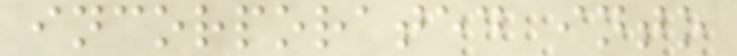incorporated into
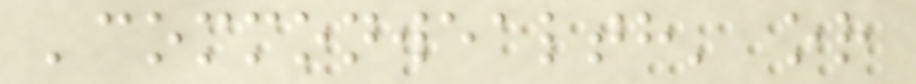'commonwealth' or
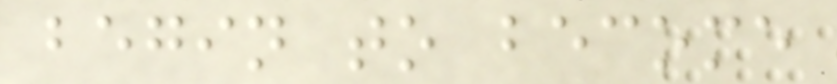begin to become
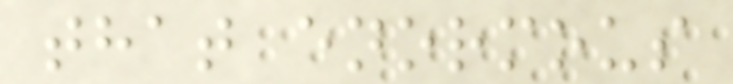that enormous
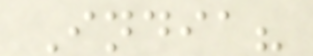India?
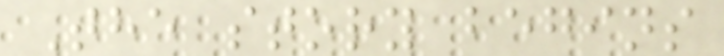The story begins
